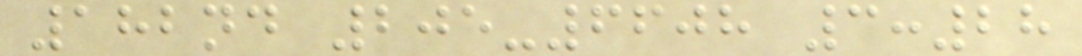182nd 205-6608 3:28
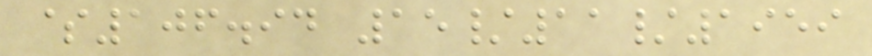$106.94 15/11/1959
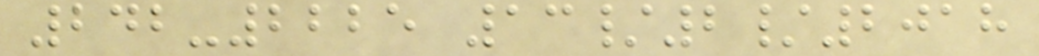242-2225 13/2/2018
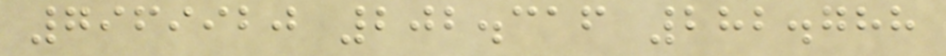7969920 202.316 282.788
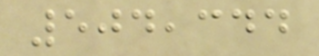504,344
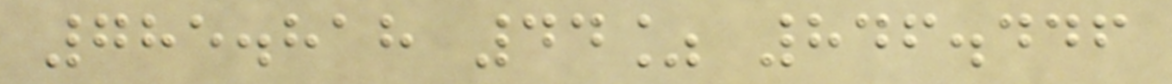785.818 44% 846.446
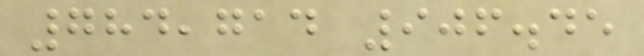784,714 906.45
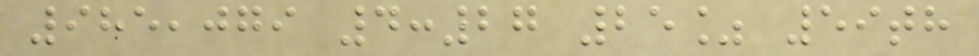985,079 4:27 25% 59th
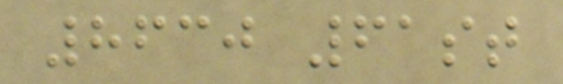8630 61st
